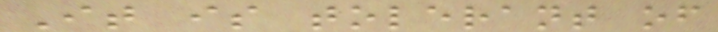It is tolerant of
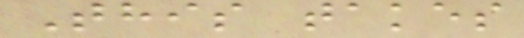This takes
